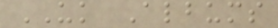UK Albums
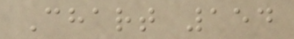Chart 154
